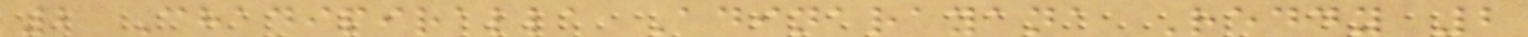2 Chadipiralla Adinarayana Reddy 2
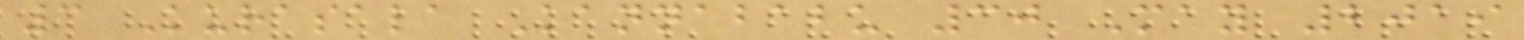3 Kurasala Kannababu 30 May 2019
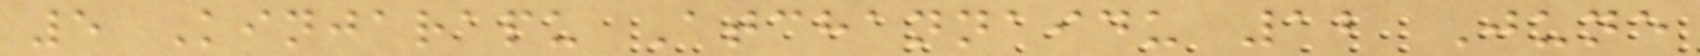5 Kinjarapu Atchannaidu 12 June
